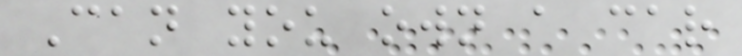Can you own a car
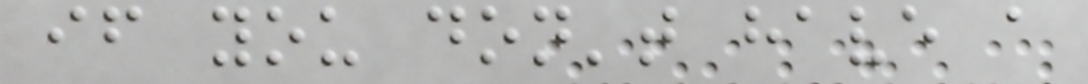if you don't have a
